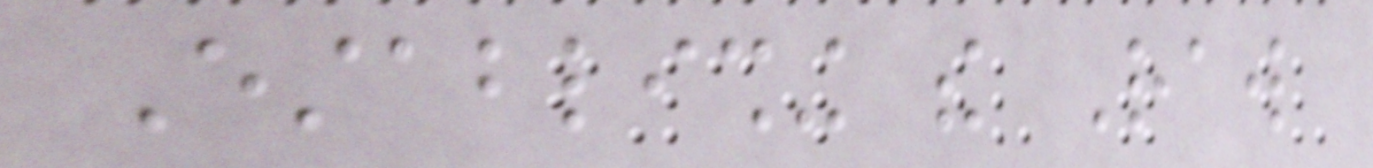Establishing the Raw
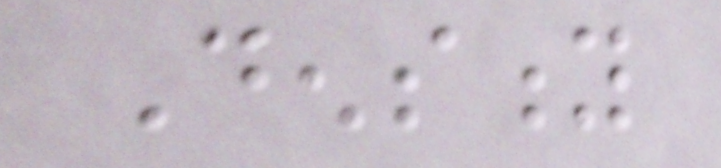Density
